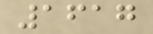1617
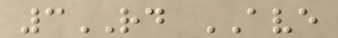3RD AVE
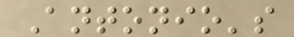Antonio's
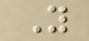Y
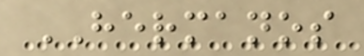HERMANOS
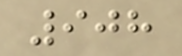908
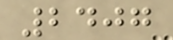2407
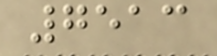7513
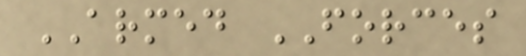ARMED FORCES
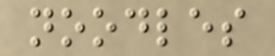noodles
